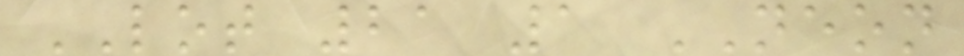LOT 21 1 NEON
